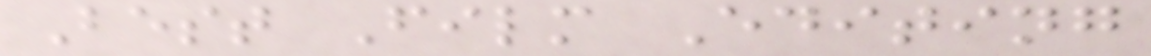Best Film Editing
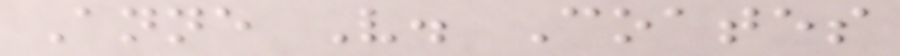Anne V. Coates
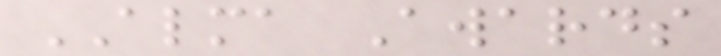ALMA Awards
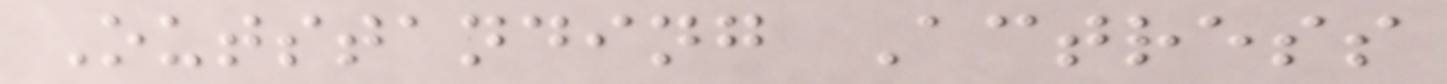Outstanding Actress
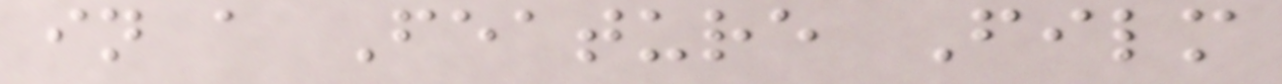in a Feature Film
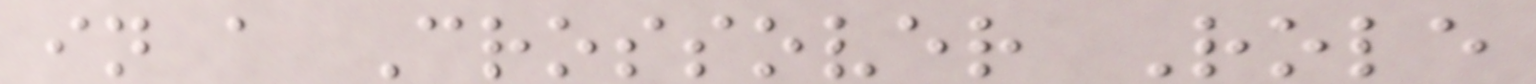in a Crossover Role
